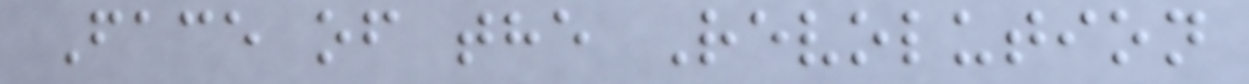Face of the Revolution
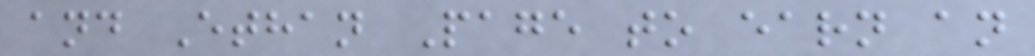and Ethan Page to earn an
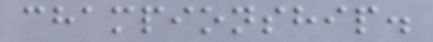championship.
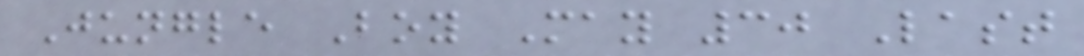Jungle Boy May 30 Last
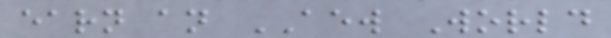earn an AEW World
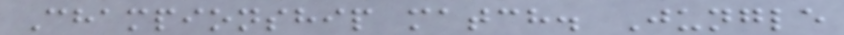Championship match. Jungle
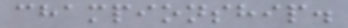championship.
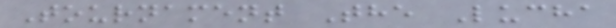Tournament The Lucha
